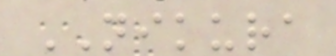NIKURA
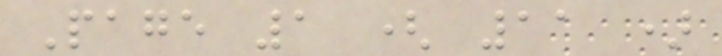Page 1 ( 11 )
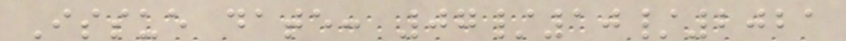Issue date: 07/10/2021
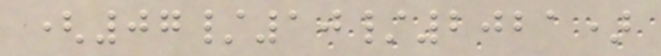(07/10/2021)
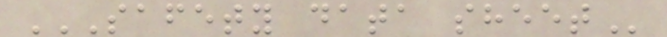SAFETY DATA SHEET
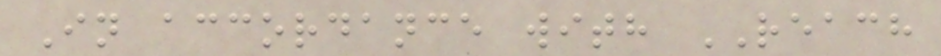In accordance with REACH
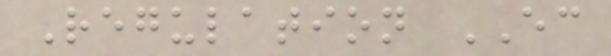Regulation EC
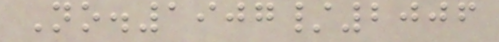No.1907/2006
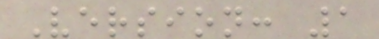Version: 1
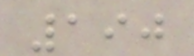190
